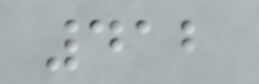412
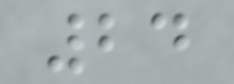24
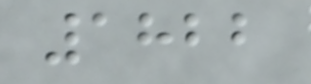1822
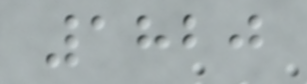1820
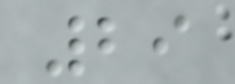29
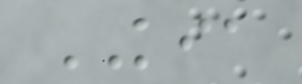KIA
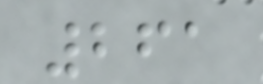261
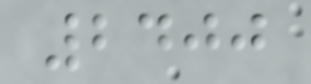2400
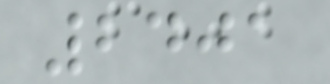2401
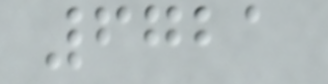6721
